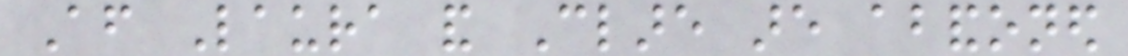After Laura and Clare are abandoned
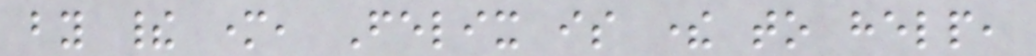by their mother, Felix is there to help,
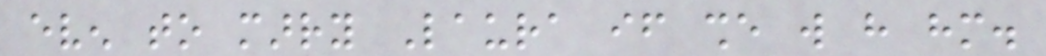even to marry Laura if she will have him.
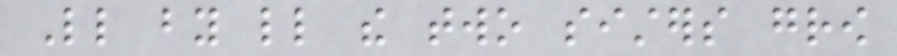Little by little the two sisters grow
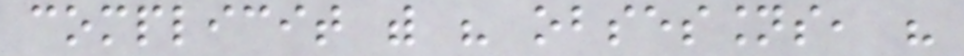complicit with his obsessions, his
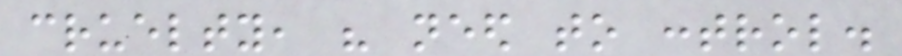cruelty, his need to control.
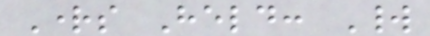Rights Held: World
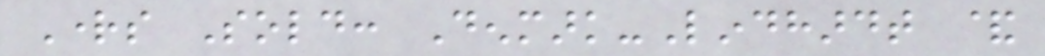Rights Sold: Denmark-Lindhardt &
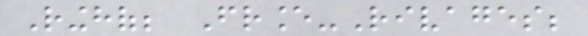Ringhof; France-Rivages;
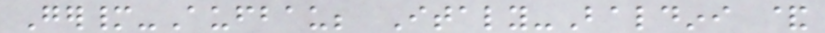Germany-Aufbau; Italy-Baldini &
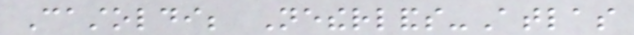Castoldi; Netherlands-Atlas
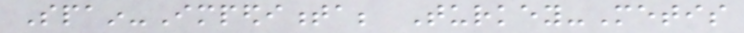Spain-Impedimenta; Turkey-Metis
